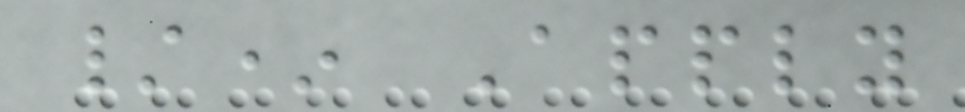/* Apply
